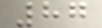87
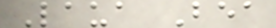Laua Bea
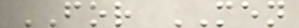FOR MEN
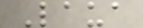Laua
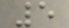5
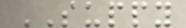SUPPY
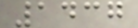1437
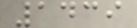1439
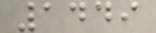1449
